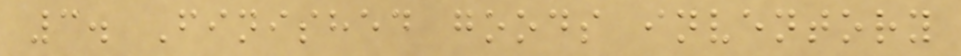3. Finished goods inventory
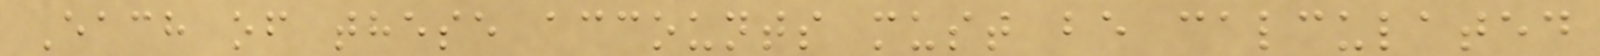Each of these accounts must be calculated
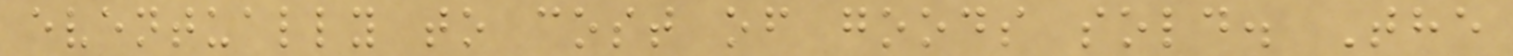eventually to cost of goods sold. The
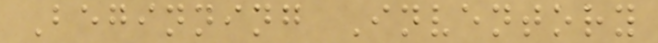Beginning Inventory
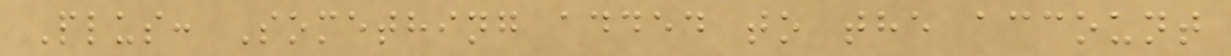Plus: Something added to the account
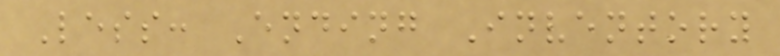Less: Ending Inventory
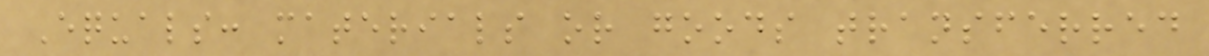Equals: materials or goods transferred
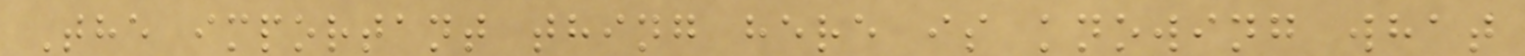The important thing here is knowing what
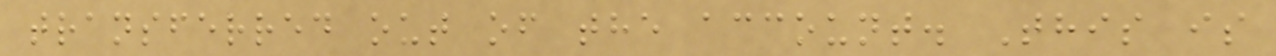transferred out of the account. This is
